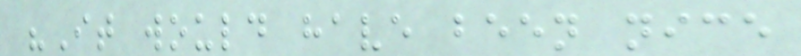"It would have been nice
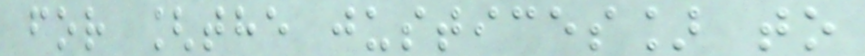for [the justices] to
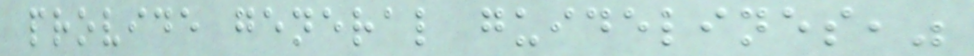provide general guidelines,"
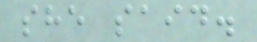she said.
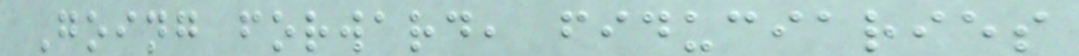Going forward, fiduciaries
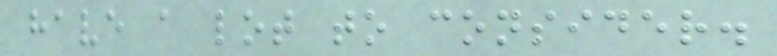have a lot to consider.
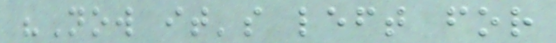"Now it's left for
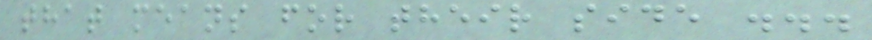that means for their side ...
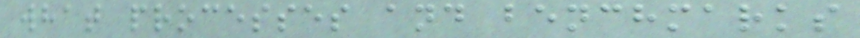what processes and benchmarks
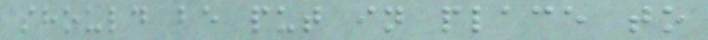should be put in place to
